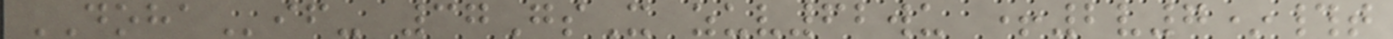DOHAif- 37GsX zuv62wu +2v7*#t
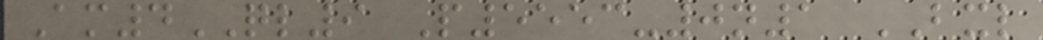Am4QL9 P5553-0n1 BXL
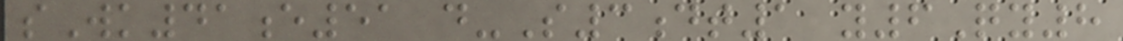sWk41e51 d-S3dt1 y6Qy8
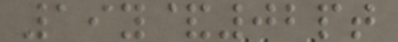19y&02pt
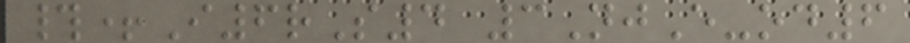#+I6rS4 3NjE-od6
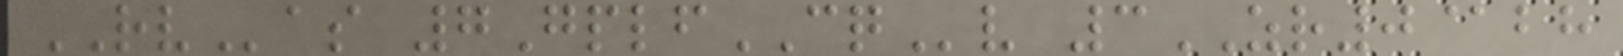RVas 7GplfCQv 3ZR0@bh
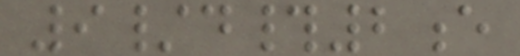9/d#2e
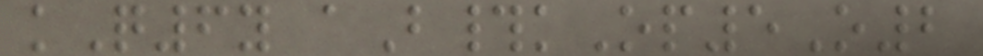kQ6y aB#kOp5O2
